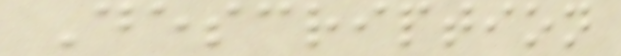Description
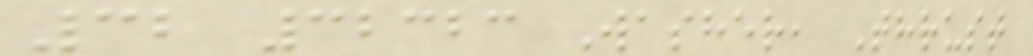32 32323 Washer, Thrust
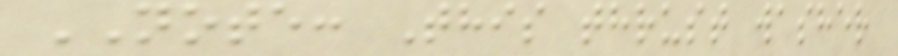NOTE: This thrust washer
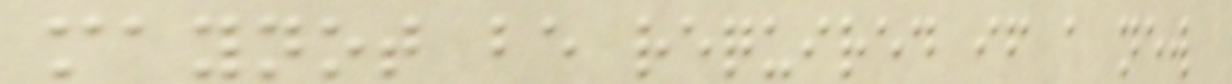maynot be required if a new
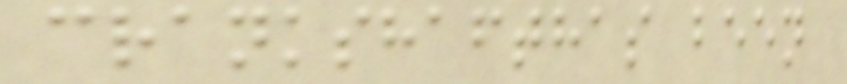crankshafthas been
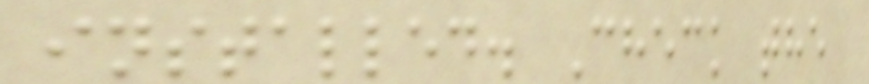installed. Check the
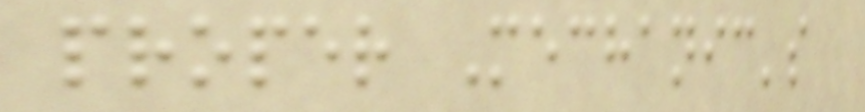proper Mechanic's
